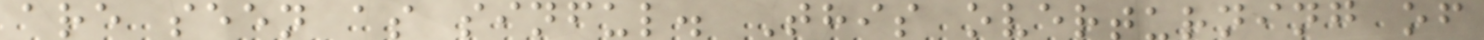are seen as sinful. This overturning of
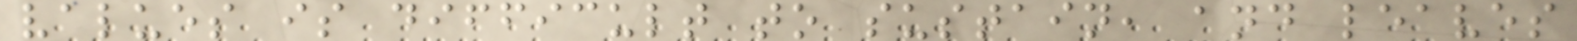values is difficult to sustain, and leaves
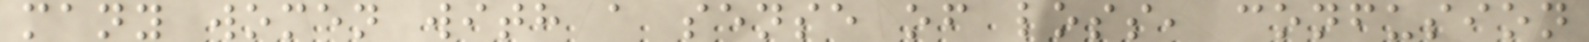many women with a sense of loss, confusion
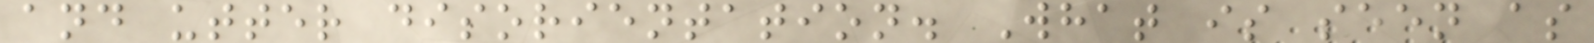and utter disorientation. What is seen as
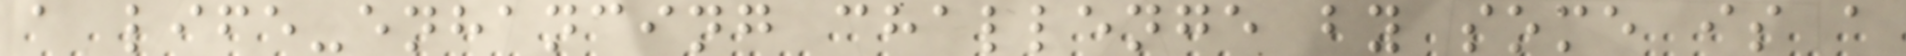a life-enhancing challenge by some is a
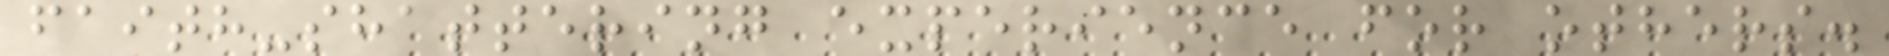faith-shattering experience for others.
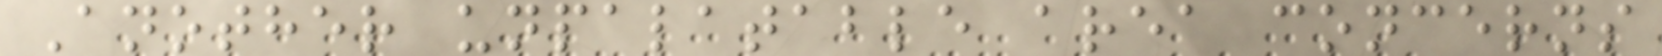Another unpalatable area concerns
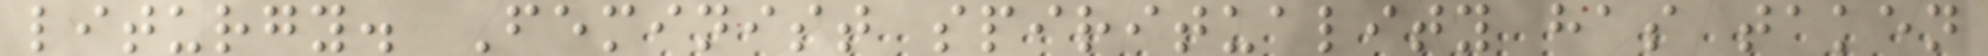liturgy. Feminist spirituality has taken
